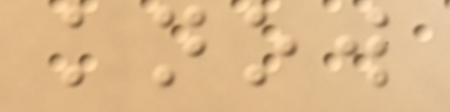know
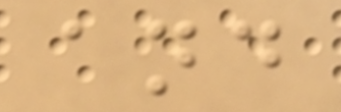and
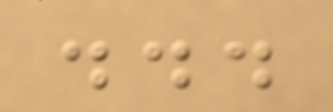...
